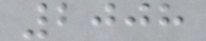2008
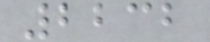2232
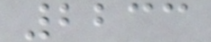2233
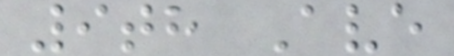9th Ave
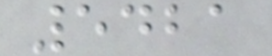5421
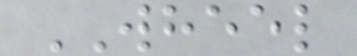WHEEL
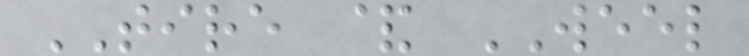TIRE & WEEL
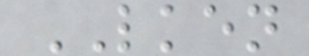LKEN
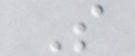S
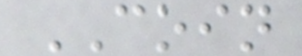COIN
